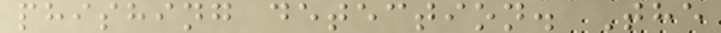phishing detection. The
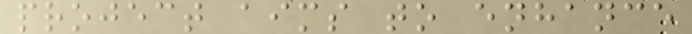project aims to enhance
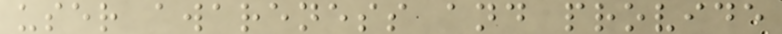user awareness and provide
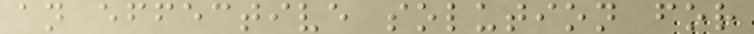an effective solution for
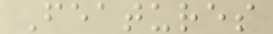Features
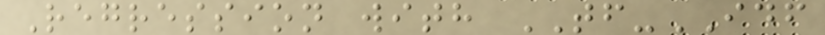Regression with TF-IDF
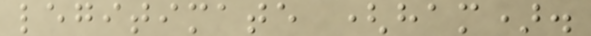legitimate (ham).
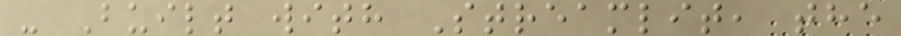- Built with Streamlit, the
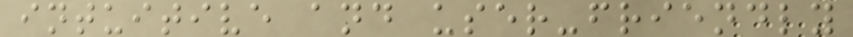intuitive and user-friendly
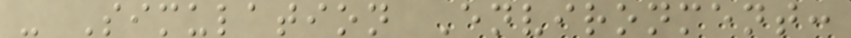- Simulation Environment:
